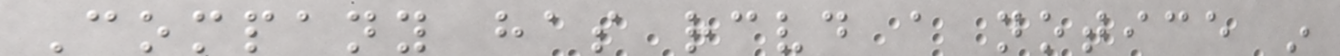Company has received a notice in
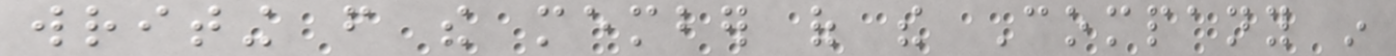writing from the member of the Company in
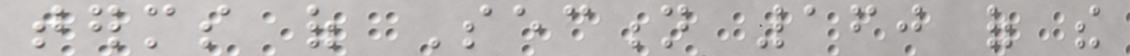terms of Section 160 of the
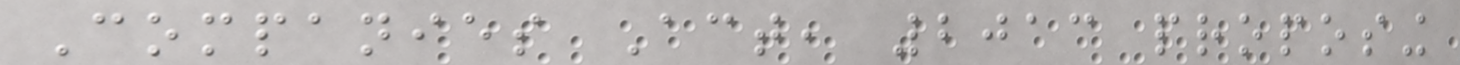Companies Act, 2013 proposing
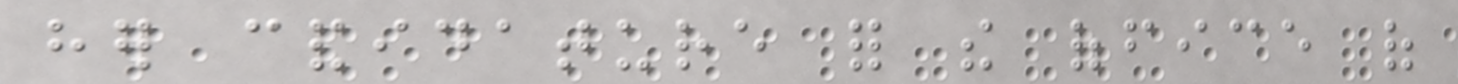her candidature for the office of
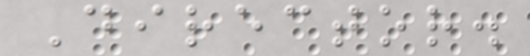Director.
